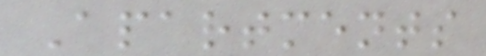Apartments
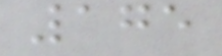175
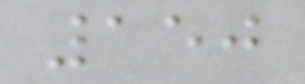150
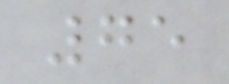75
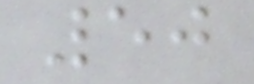50
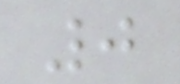0
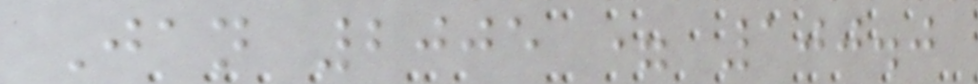Jan 2005 = 100.0
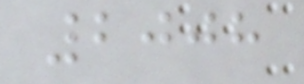2008
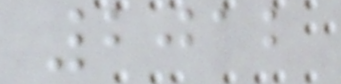2012
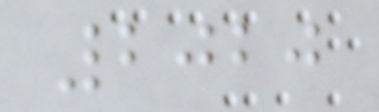2020
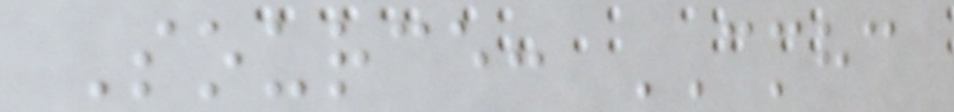Source: CMHC
